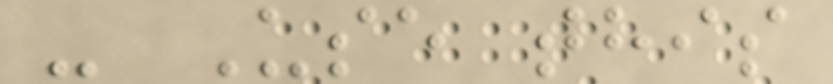- Use this
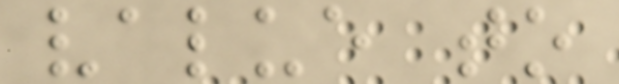value to
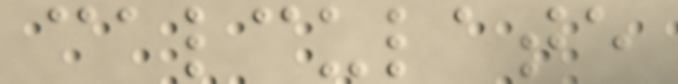calculate
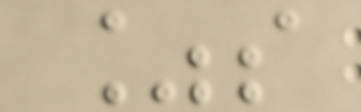%s
